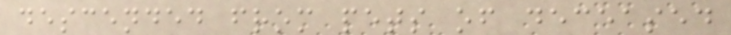descended from pets of deceased
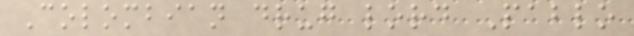Colombian drug lord Pablo
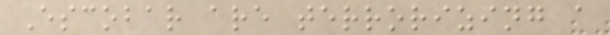Escobar are terrorizing a
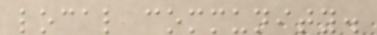local community.
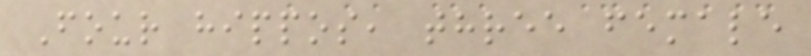Four hippos, three female
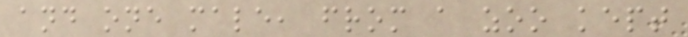and one male, from a zoo kept
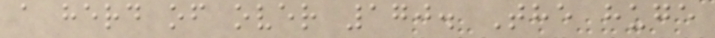a herd of over 170. The huge
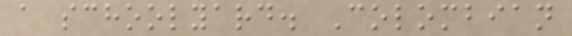a schoolyard. Colombian
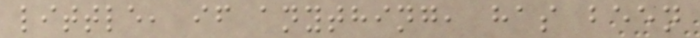little, if anything, has been
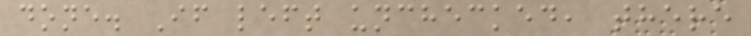done. If left unchecked, there
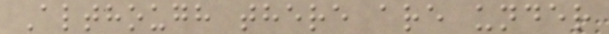Although there are under
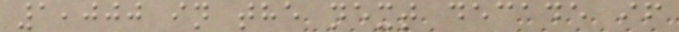1,000 in the next decade if
